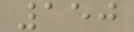150
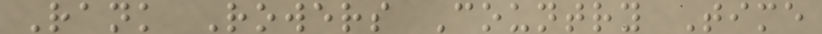Rank Rowers Country Time
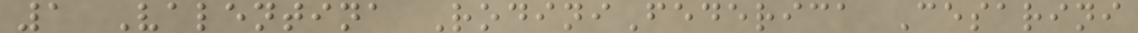1 Valentina RodiniFederica Cesarini
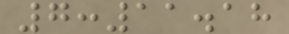7:11.18
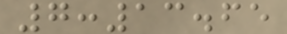7:13.65
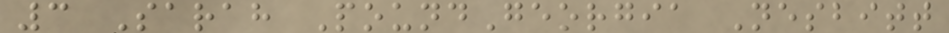3 Sarah PoundGeorgia Nesbitt
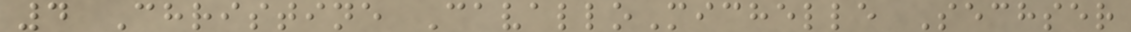4 Christine CavalloMichelle Sechser
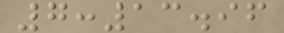7:13.96
